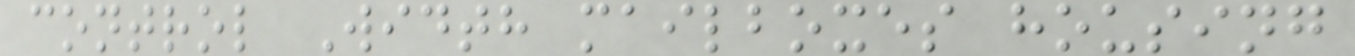control Width mailboxes housing
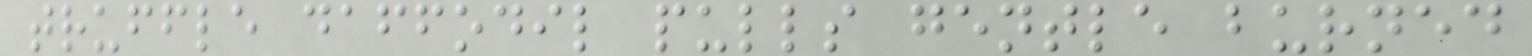truffle daffodil pulls gentle burned
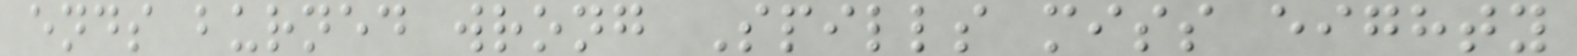ends burned wrong Spills miss eighty
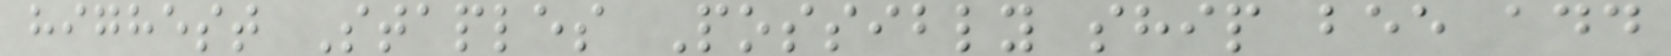highest Staples Possibly ship bee add
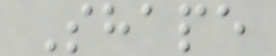Shape
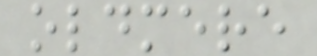oldmere
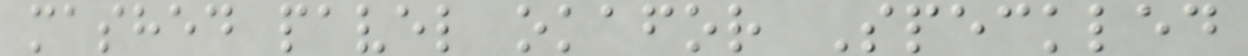mashed pavel okafor Speckled
